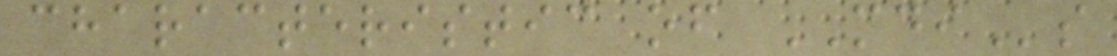characteristic of MDIs
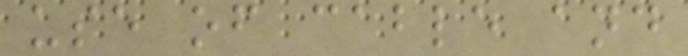use of cable and
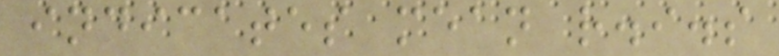indicates mean r.i.s
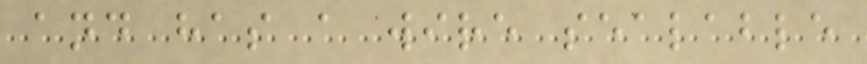and has a wire sealable
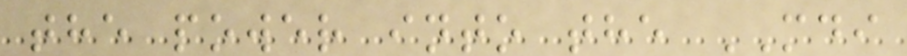the power into the MDI
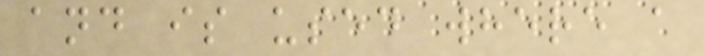and is used where a
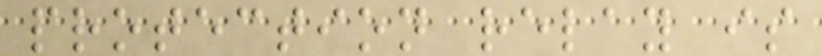protection relay is
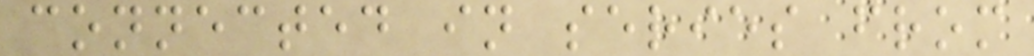connected in series from
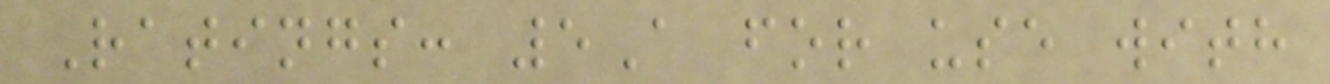Ratings: 5A for use with
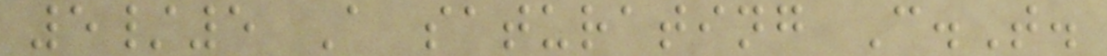5/5 A saturating C.T.
